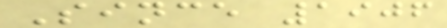Since 1906
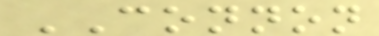CONNON
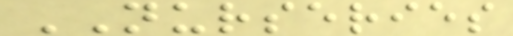NURSERIES
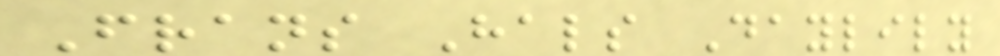Frans Hals Daylily
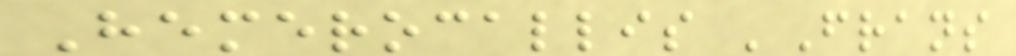Hemerocallis 'Frans
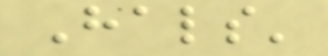Hals'
